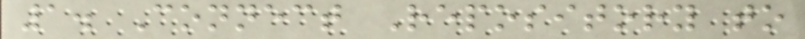1. Connect Repository to
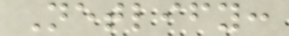Netlify:
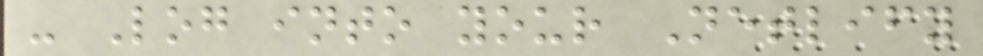- Log into your Netlify
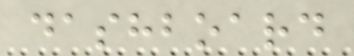dashboard
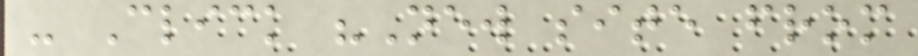- Click "New site from
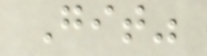Git"
